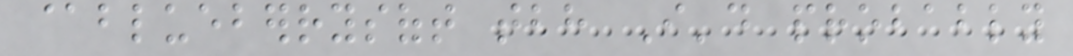@blueberrysoft tbh I'd probably
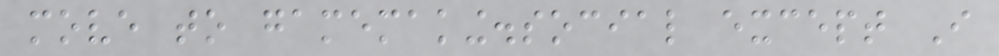move to gamemaking.social except I
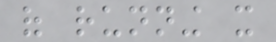of running it
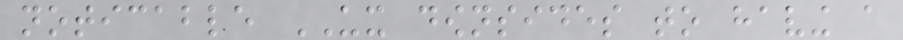noticable UX downsides to having a
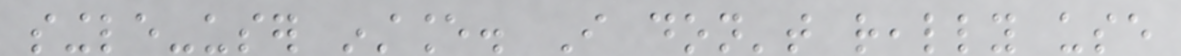single-user instance. I don't really use
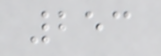253
